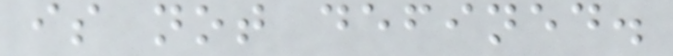is not defined.
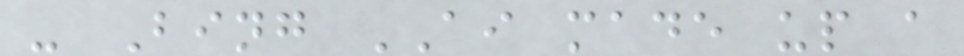- Bing AI made up a
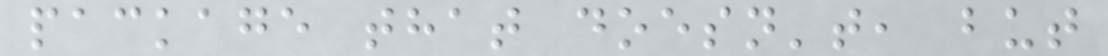package that doesn't, but
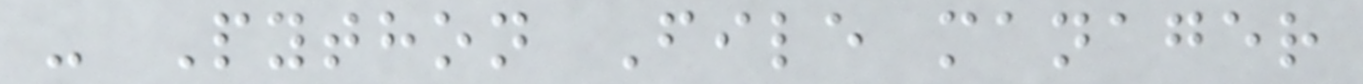- Python File manager
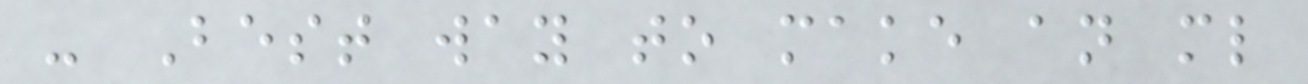- Best way to make an ml
